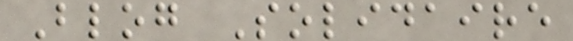Blog Solidaire
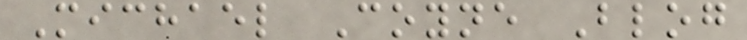Michael Coyne Blog
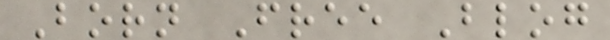Born Free Blog
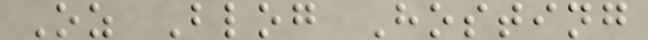Oz Blog Hosting
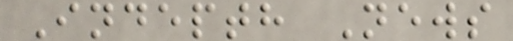Indepth News
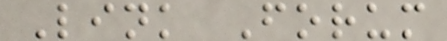Link Forum
